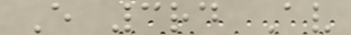E 3rd Av
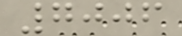7006
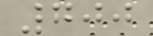700
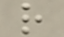r
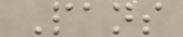Pans
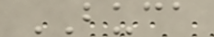BUCA
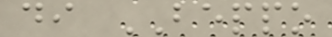di BEPPO
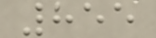855
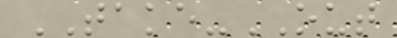TAKE-OUT
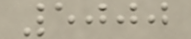5000
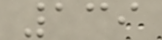139
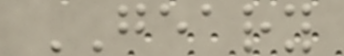GEARY
